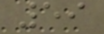59
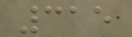315
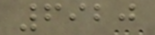6920
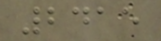2415
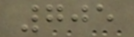705
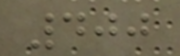400
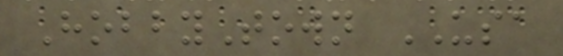HobbyTown USA
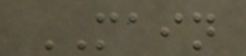MAIN
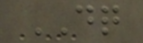DQ
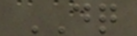DQ
